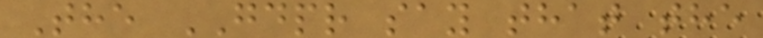The GDPR say that the
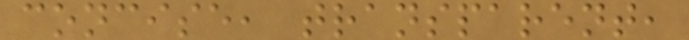concise, transparent,
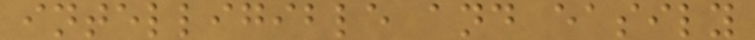intelligible and easily
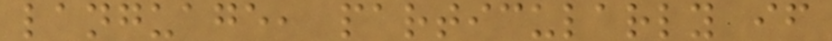language, particularly if
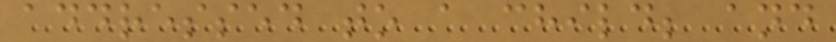addressed to a child; and
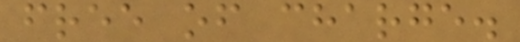free of charge.
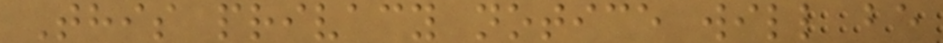This privacy notice will be
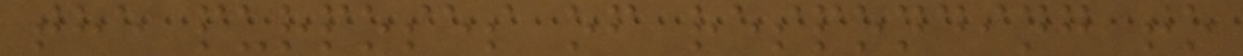the purposes of responding to
